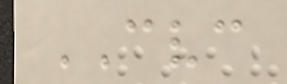CVC
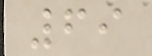69
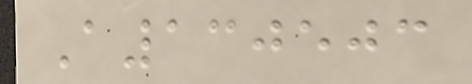A130503
